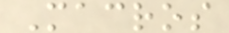Macros
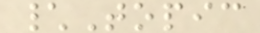\Topic
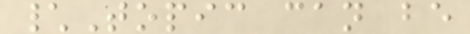\Topic can be
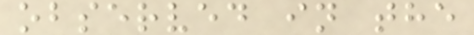observed in the
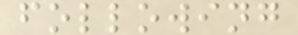following
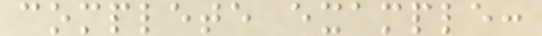complete example:
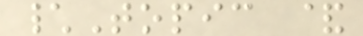\Topic &
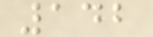142
